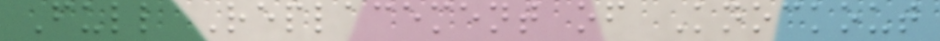Full Replacement of Knockout
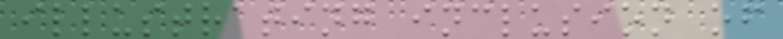illustrating inclusion of
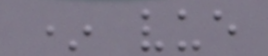* vue
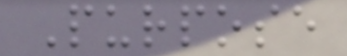Purpose
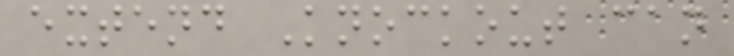extend Knockout can
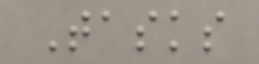Tasks
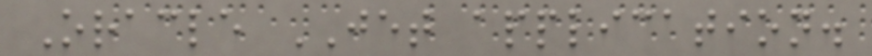Oracle JET application.
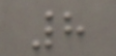8
